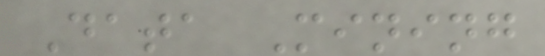Data Mining
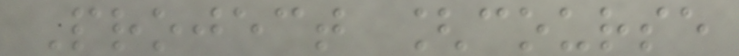Project [course
